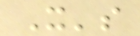It's
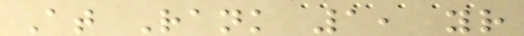At Rank 1, your
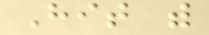Hit with
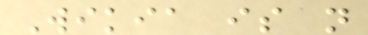Wikia is not
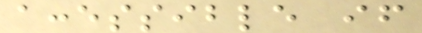accessible if
